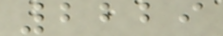2229
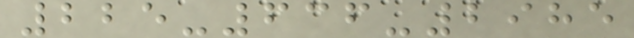225-636-2985
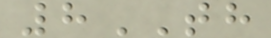8TH
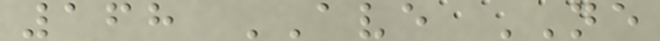168 AVE NE
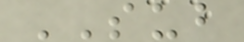SUB
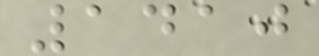1410
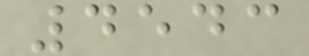4543
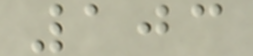103
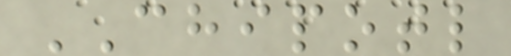CHIPOTL
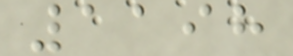1198
